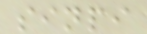sinpi
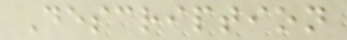Description
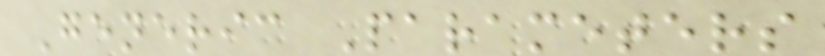Generic Parameters
